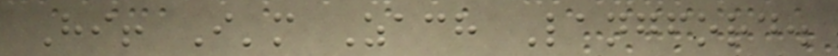Hi! I'm Zach Langford.
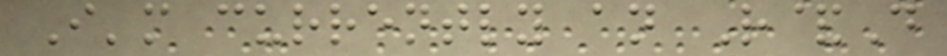I'm currently an R&D
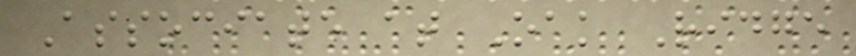Associate at Oak Ridge
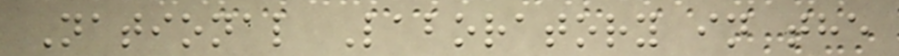National Laboratory in the
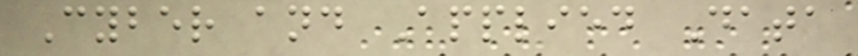Cyber and Applied Data
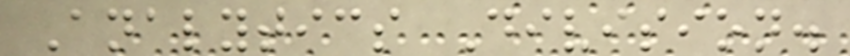Analytics Division.
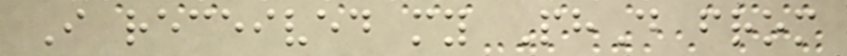I received my PhD from
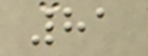81
